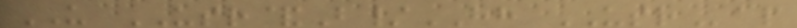US USR&B/HH USRap
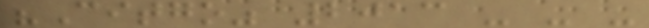"Citgo" 2013 - - -
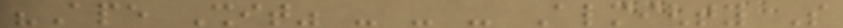"Ape Shit" - - - Almighty So
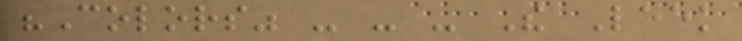"Colors" - - - The Leek
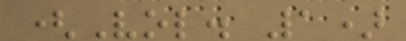(Vol. 1)
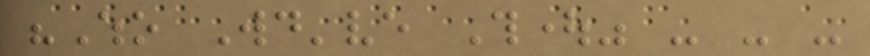"Who Would've Thought" - - -
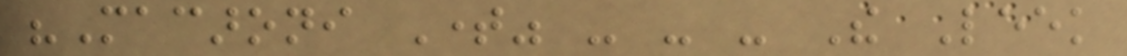"Macaroni Time" - - - The Leek
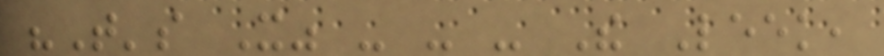"That's It" - - - The Leek,
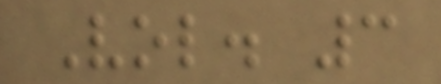Vol. 3
